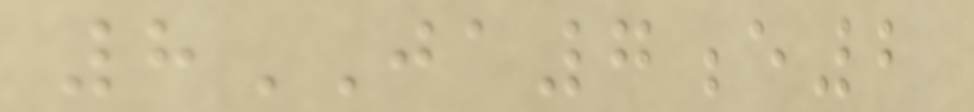8JA7e2
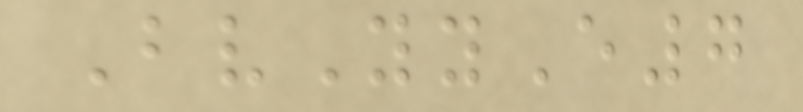BvYyE7
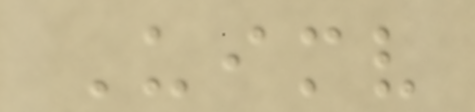Uimv
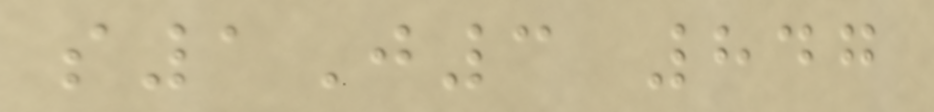s1J3 847
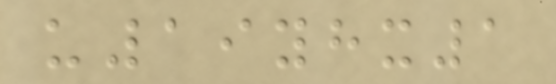u19yhx1
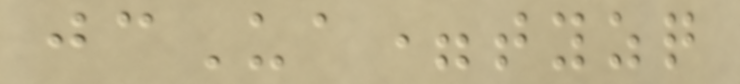jcUa=tyzq
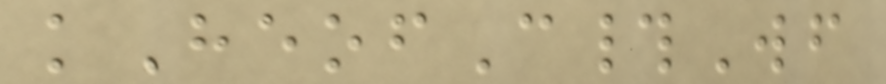kHeofC#Wf
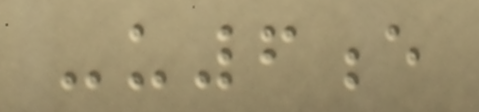-u6e
